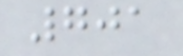701
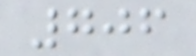706
